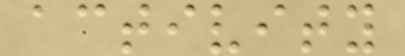activity
